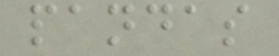pandas
